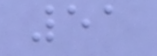51
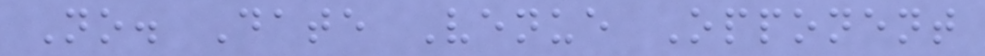No. Date Venue Opponent
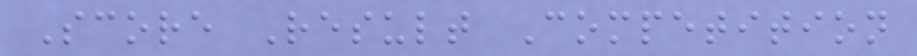Score Result Competition
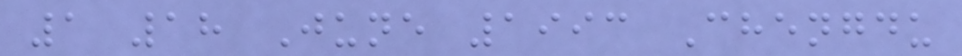1 18 June 1993 Chengdu
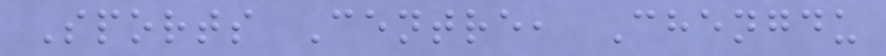Sports Centre, Chengdu
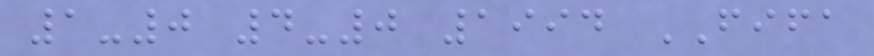1-0 4-0 1994 FIFA
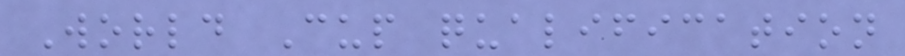World Cup qualification
